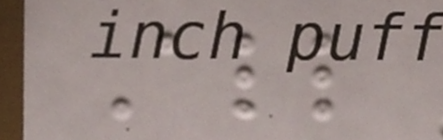All
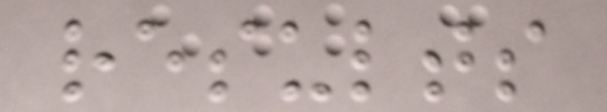results
